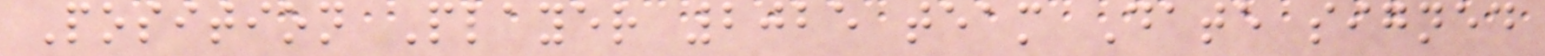Position Player 2025 team Date signed
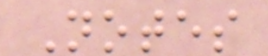Notes
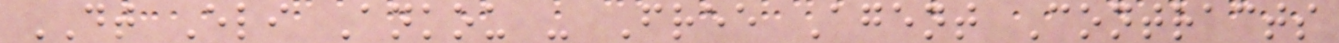DT Eli Ankou - Free Agent Contracts
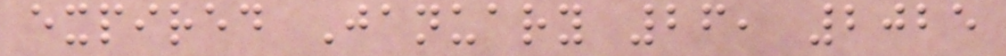expired January 26, 2025
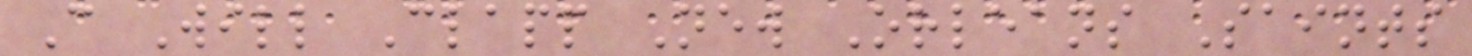C Will Clapp New Orleans Saints
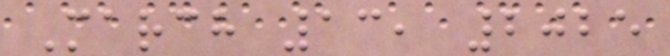March 13, 2025
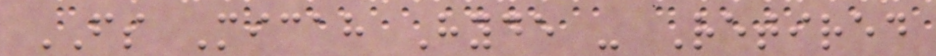FS Micah Hyde - Retired
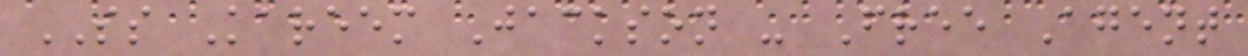SS Kareem Jackson - Free Agent
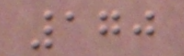170
